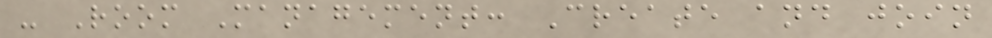- Room Management: Create and join
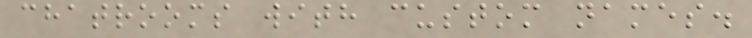chatrooms with custom names.
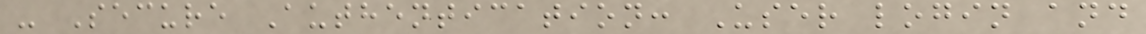- Secure Authentication: User login and
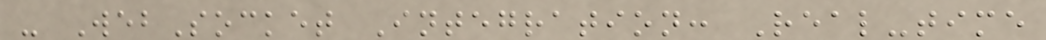- WebSocket Integration: Real-time
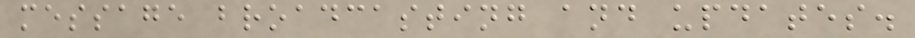message broadcasting and updates.
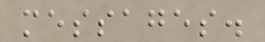messages.
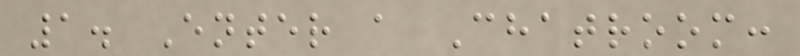1. Enter a Chatroom:
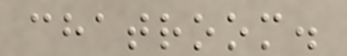chatroom.
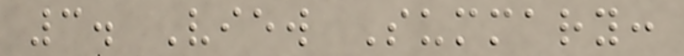3. View Summary:
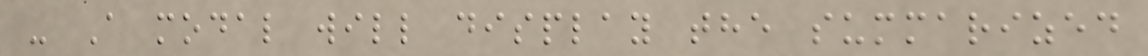- A modal will display the summarized
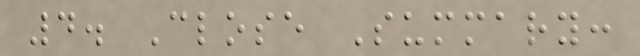4. Close Summary:
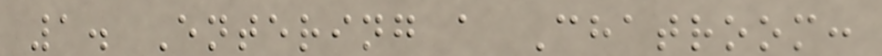1. Entering a Chatroom:
